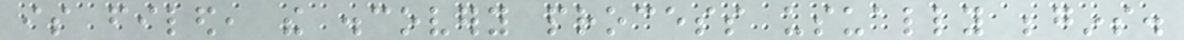is filed, the discovery process usually begins.
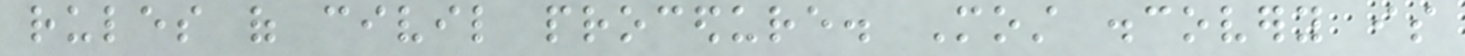rules of civil procedure. Most discovery is
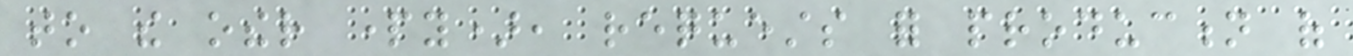to the other party), requests for production of
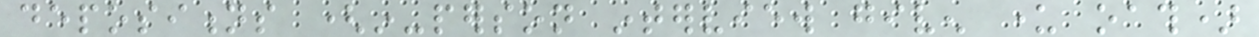depositions (in-person interview given under oath)
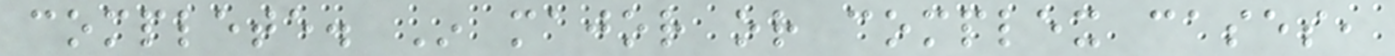complete. In major or complex cases,
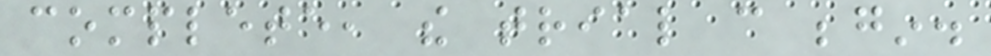complete, the trial can begin.
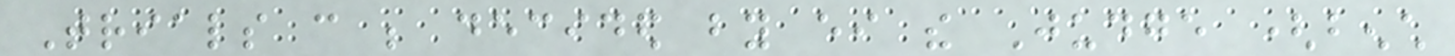Trials can be decided by either the Judge (bench
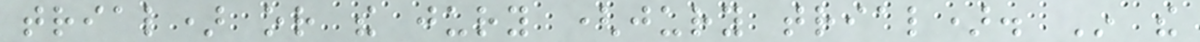trial) or the jury (jury trial). In the
